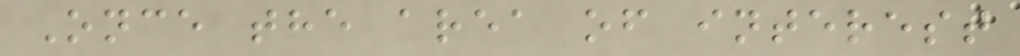Once the area of interest
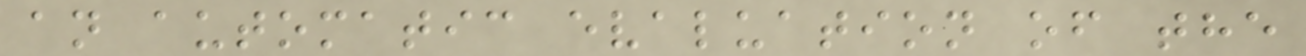an automatic evaluation of the
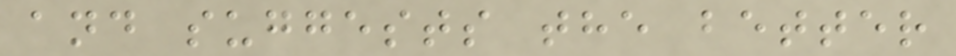and suggests the better
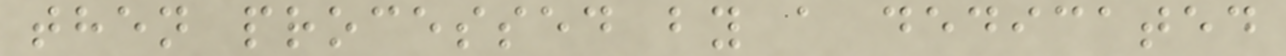then processed by a dedicated
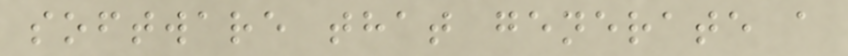software that generate a
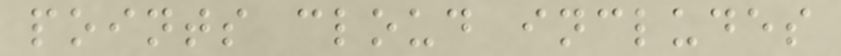points cloud includes
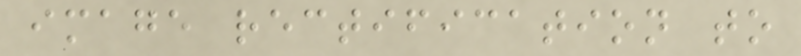image rectification to
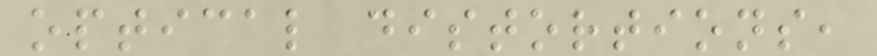optical distortions,
